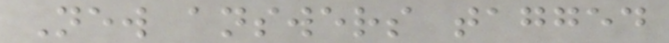New answers tagged
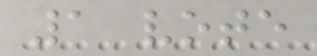1 vote
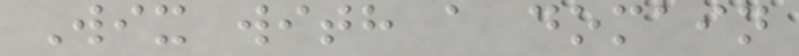Wix with a domain
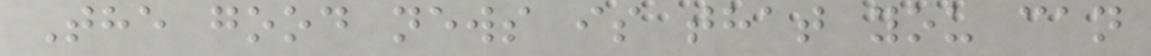The good news is that you can
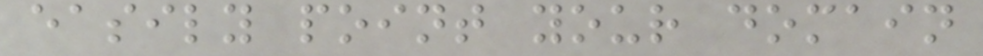easily point your domain
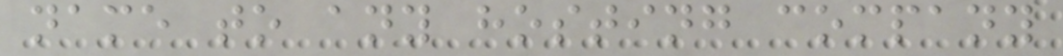name to any hosting company
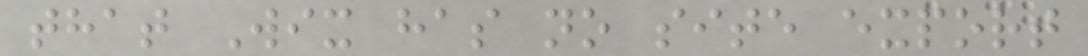that Wix has no site export
